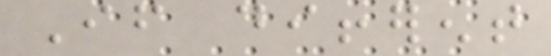If different
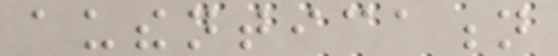authentication
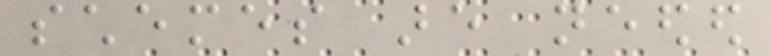schemes are needed
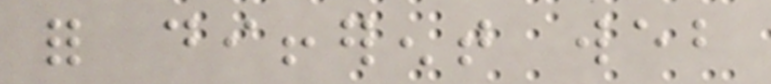for different web
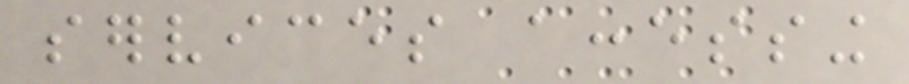services accessing
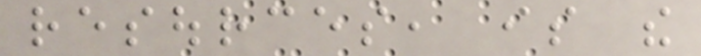resources, is the
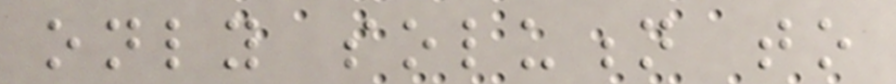only solution to
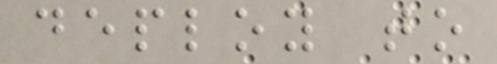deploy to
